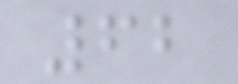62
